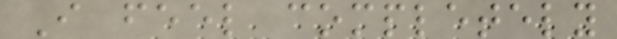I feel completely
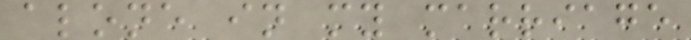alone in my marriage
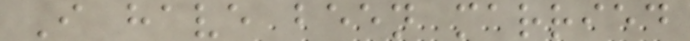I have been married
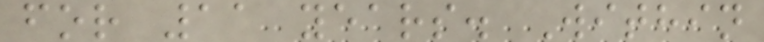for 11 years. Within
